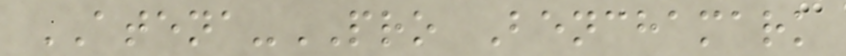ATENA-PRO Benchamark
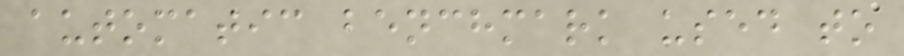automatic benchmark used to
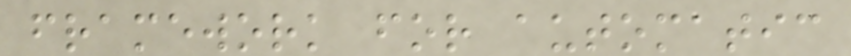framework for automatic
